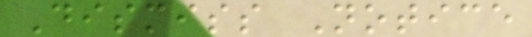Dismiss Notice
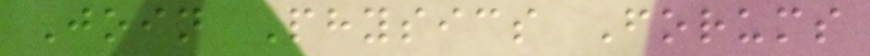Join Physics Forums
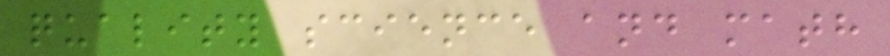quality science and math
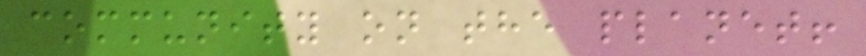community on the planet!
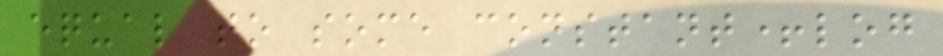equal to some constant+log
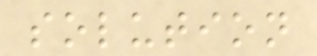solution
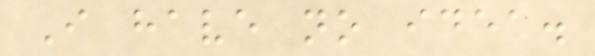I have no idea.
